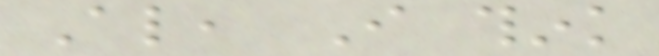Also, I think
